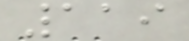119
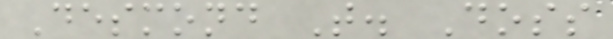Desmond T. Doss
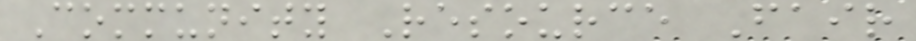Community Resource Fair
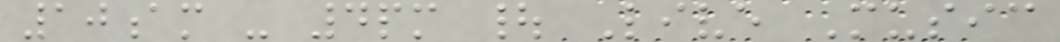10am - 4pm | Live Music
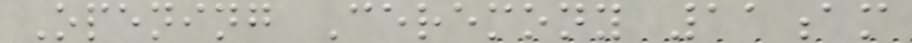Opening Ceremony 11am
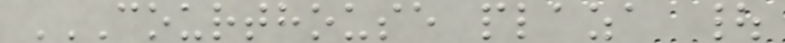COURTHOUSE PLAZA |
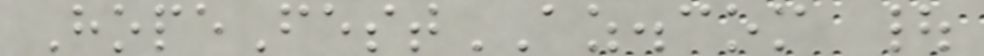HopeFestAZ.com |
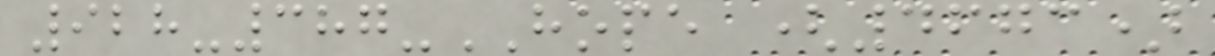928-387-HOPE (4673)
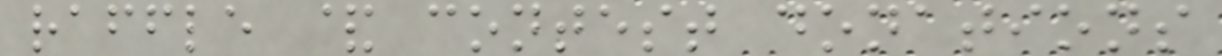raffle & contest donations
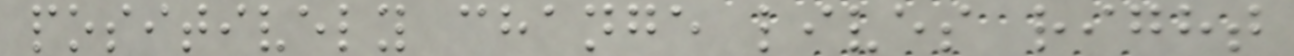positively change lives right
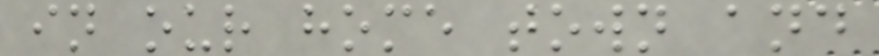in our home town and
